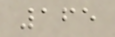165
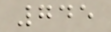745
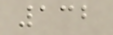132
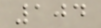104
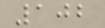102
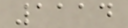1114
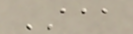AAA
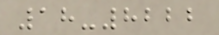18-8222
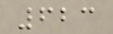623
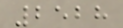2528
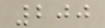200
